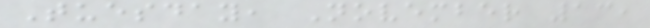Tuesday, November 13,
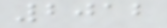2012
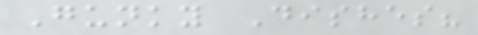Gunky Dishes?
